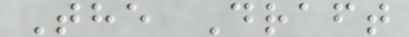The Draft
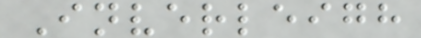Inverleigh
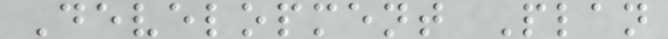Development Plan
